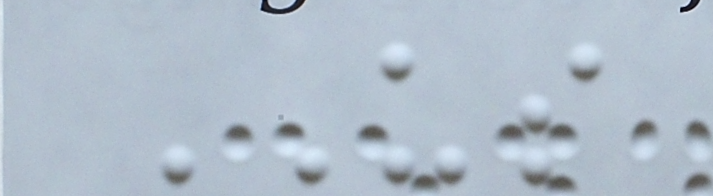US
